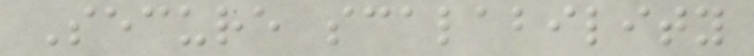Secure scalability
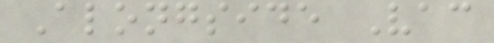Alongside Vac
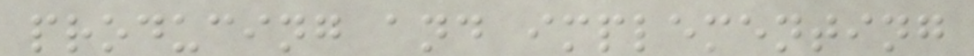producing and implementing
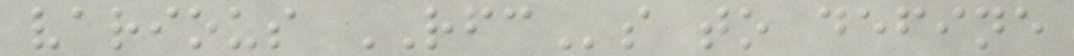various RFCs to define
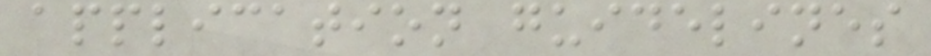application guidelines
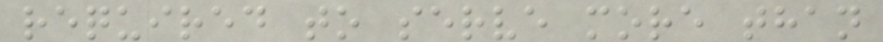required to serve more than
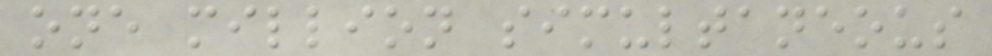one million simultaneous
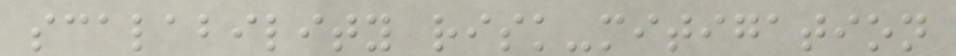scalability risk-mitigation
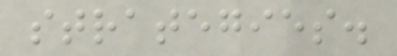strategies.
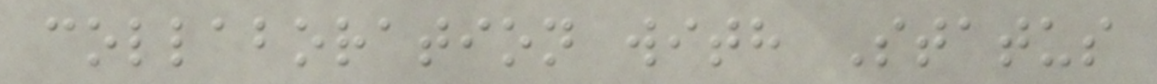collaboration with Status
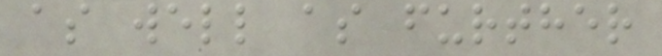as well as further
